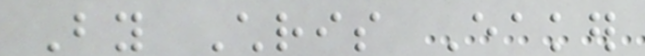By Chris Eaker
